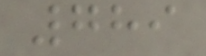789
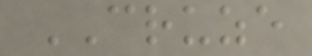CRUZE
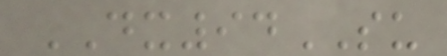DX94SU
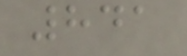841
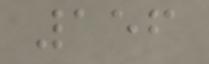156
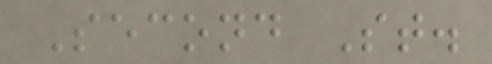Second St.
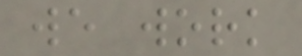we work
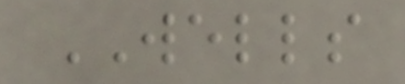WELLS
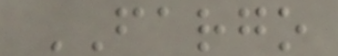FARGO
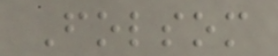Folsom
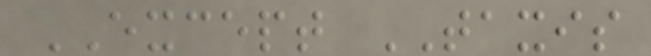EXCEPT TAXIS
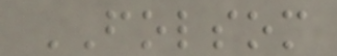FOLSOM
